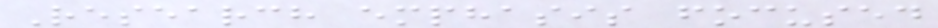Research emphasis focused
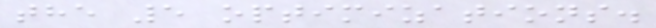the 5 optimizations.
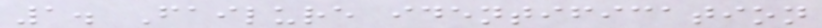1. Failure identification
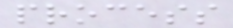process
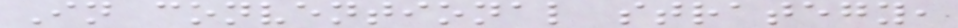In conventional strategy,
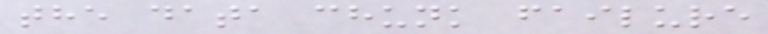the data chunk failure
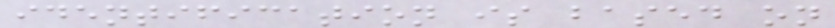identification is based on
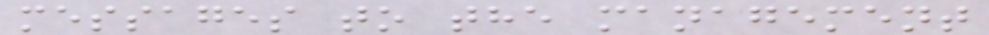messages to the management
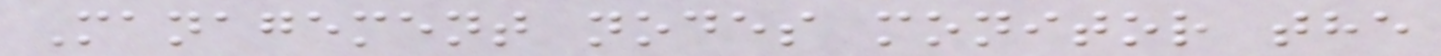Management nodes monitor the
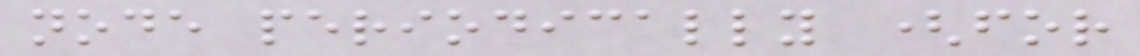node periodically (for
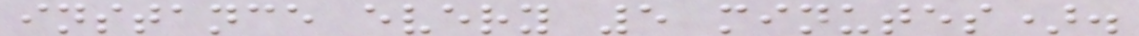instance every 5 minutes).
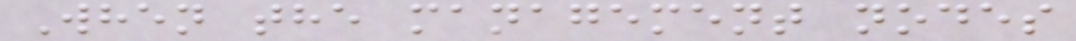When the management nodes
